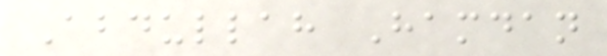Abdullah Hamdan
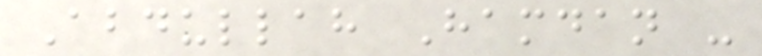Abdullah Hamdan -
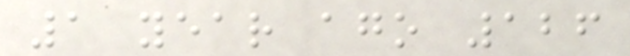1 year ago 126
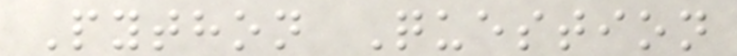Python Question
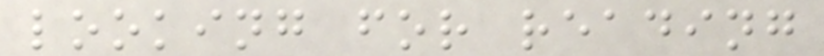looking for reading
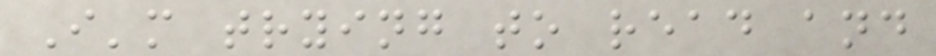I'm trying to read and
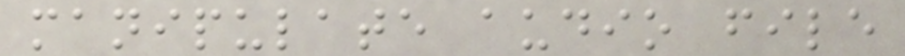manipulate audio file
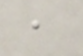,
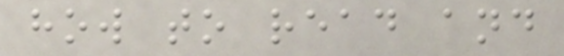how to read and
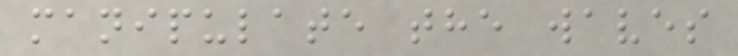manipulate the waves
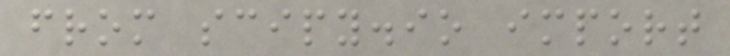from scipy.io import
